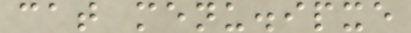cat menu.ipxe
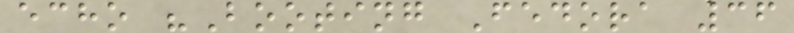echo "Booting Fedora 36
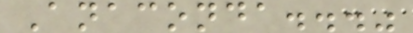Anaconda..."
